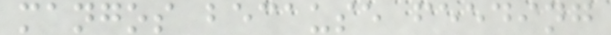mangos because feeding
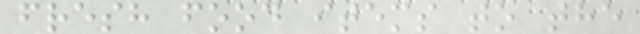fresh food items to the
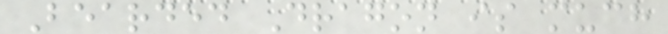Bearded Dragon is much
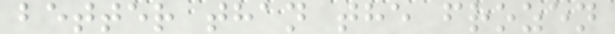better than the frozen
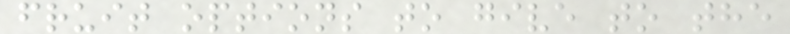fruit options to give to the
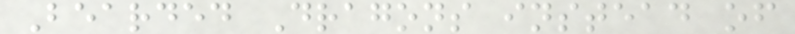Bearded Dragons instead of
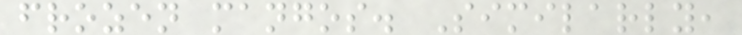frozen mangos. Similarly,
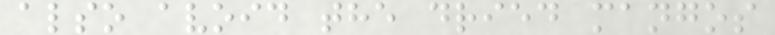also avoid the dried mangos
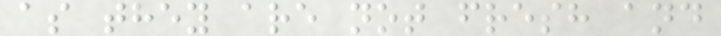as they are not fresh and
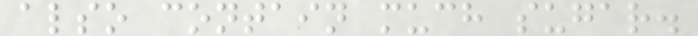also contain much sugar.
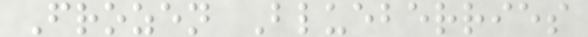Frozen Blueberries
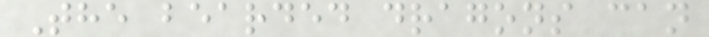The bearded dragons can
